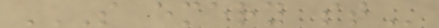S EMERY ST
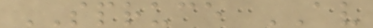SPRUCE AV
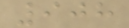908
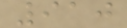910
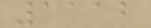1112
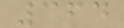364
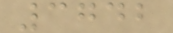3742
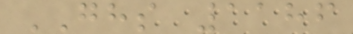GHS 1186
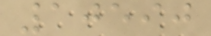10590
